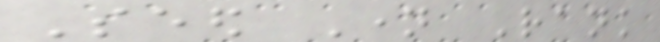Seed Name Rank
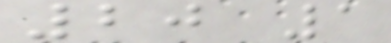20 1
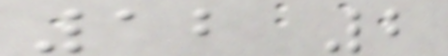12 2
